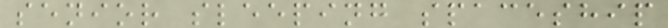senior sleeping spaceship
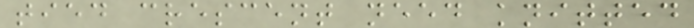tied crescent need knitted
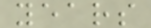years
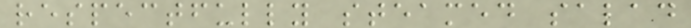respectfully steamed salad
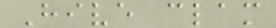Hive clam
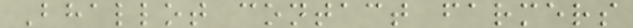Bhallot contact farmers
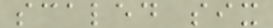scaled six
